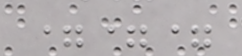===
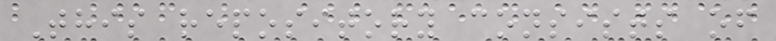This repository consists of
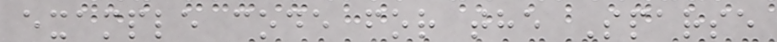example code for the Sparse
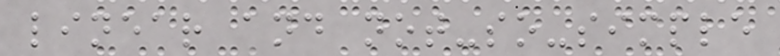linear and not-so-simple
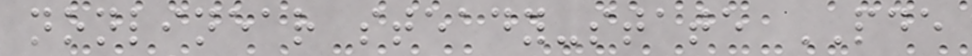nonlinear steady-state PDE
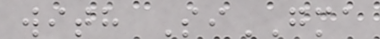with SiGMA
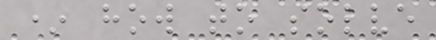* how to solve
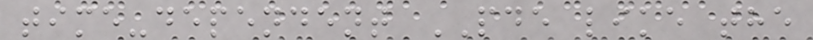time-dependent PDE like the
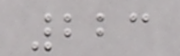223
